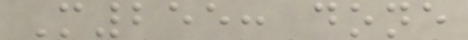M255: done
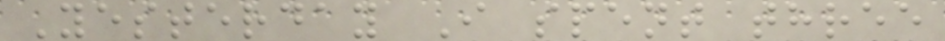Yesterday I spent three
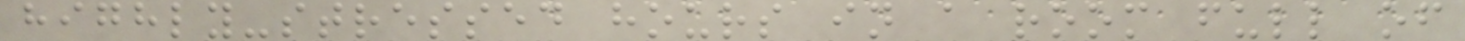highly-stressed hours in a room full of
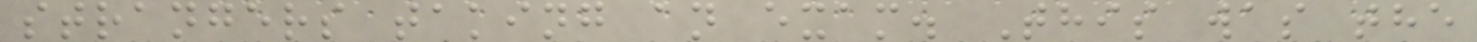strangers taking an exam. This was the
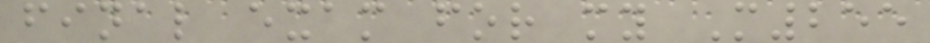final exam for my M255
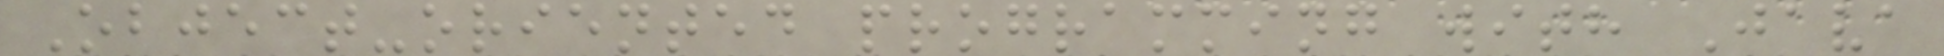Object-oriented programming with Java
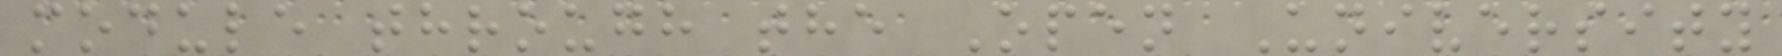module through the Open University
